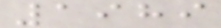1989
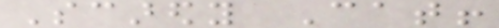Scaredy Cat!
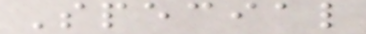Special
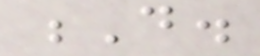D.
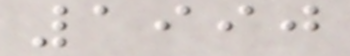1990
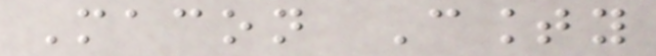Macon County
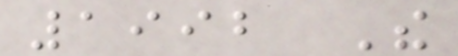1992 The
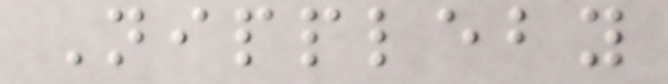Nippleby
